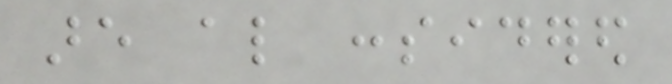are also considered
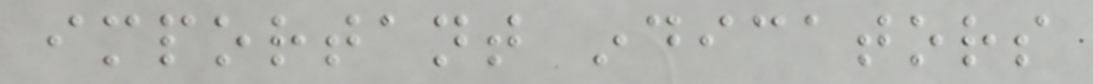important indicators
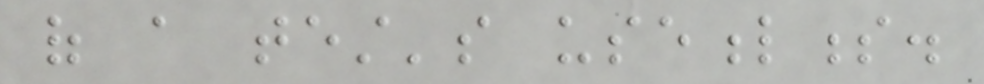of a test's usefulness.
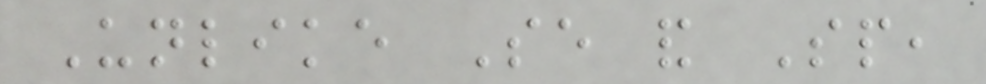Unlike Se and Sp,
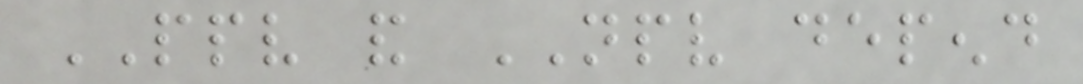PPV and NPV depend
